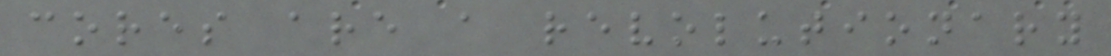cores are a revolutionary
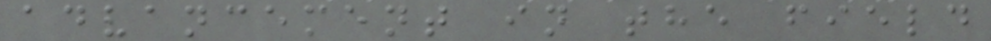advancement in the field
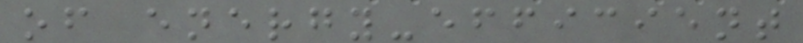of energy-efficient
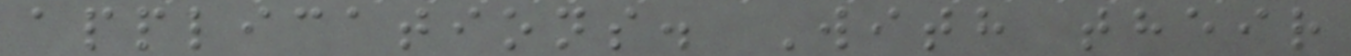applications. With their
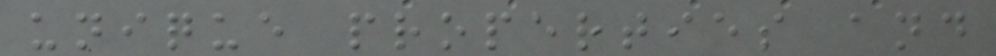unique properties and
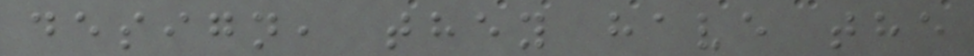design, they have the
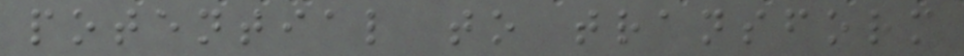potential to transform
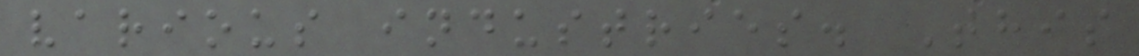various industries. This
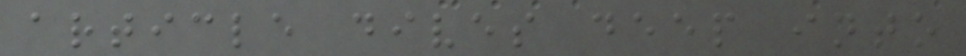article dives deep into
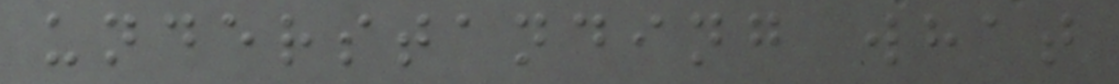understanding what
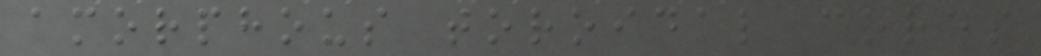amorphous toroidal cores
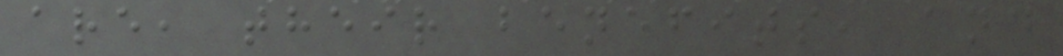are, their benefits, and
